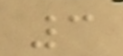3
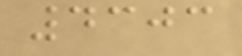4303
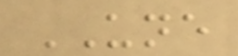UNE
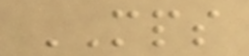MPS
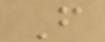F
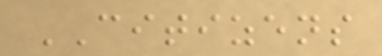CITIZENS
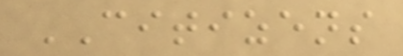CITIZENS
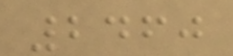2460
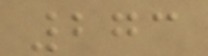273
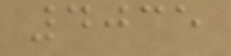4035
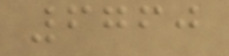6760
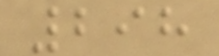298
